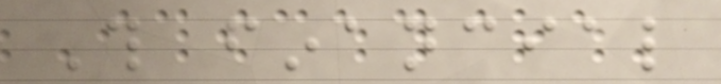This financial
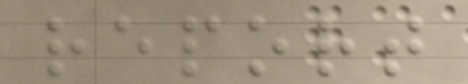report
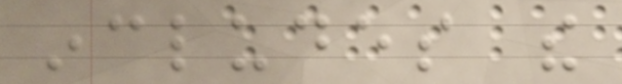includes the
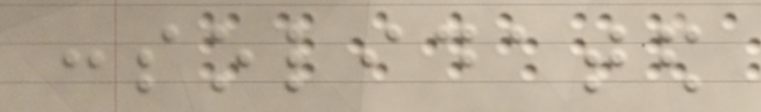consolidated
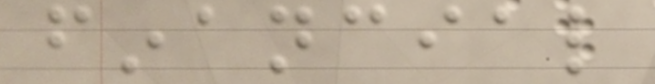financial
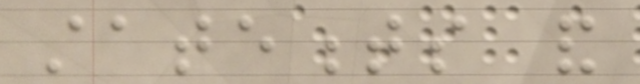statements and
